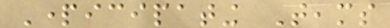Participating Teams
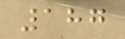187
